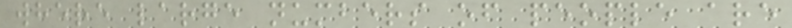where large numbers of people are
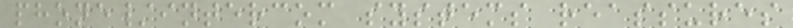phone/intercom systems reassures
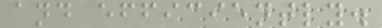and efficiently.
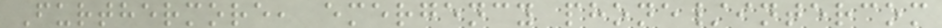Furthermore, emergency phone/intercom
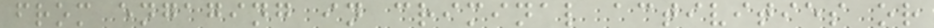from engaging in criminal activities or
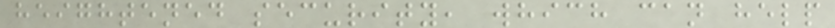heightened security, which can help
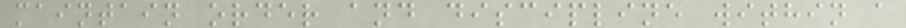maintain order and discipline within a
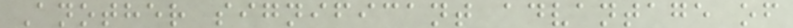Another significant advantage of
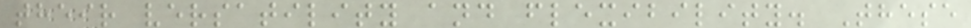their versatility and flexibility. These
